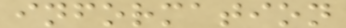information
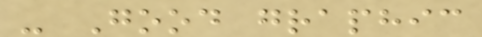- Good graphic
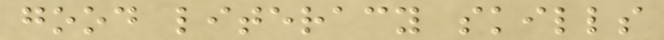good literacy skills
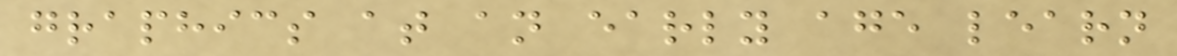graphics at an early age learn
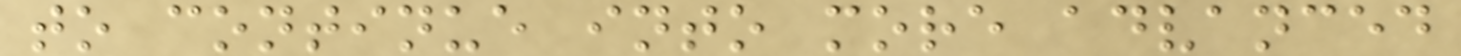to continue into more advanced
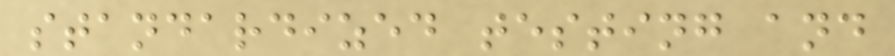standardized testing and
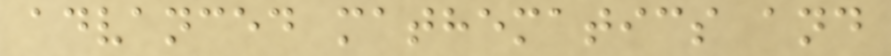advanced mathematics and
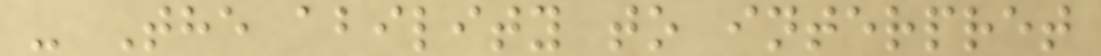- The ability to interpret
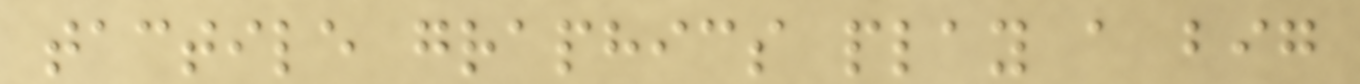tactile graphics play a big
